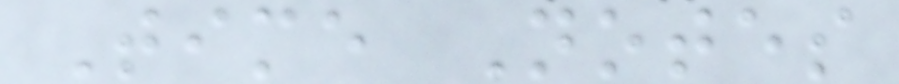Time Notes
